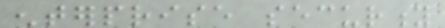enterprise security
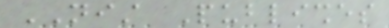NIST Publishes
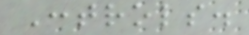Controls.
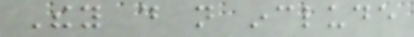They do not include
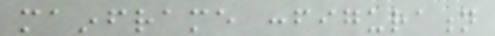mainframe configuration
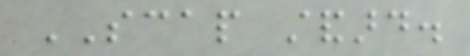SCAP standard.
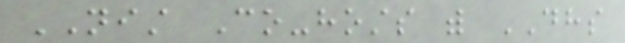NIST Co-hosts with DHS
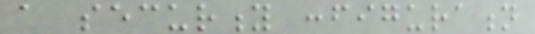a security configuration
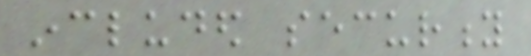included security
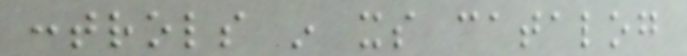controls in its catalog
